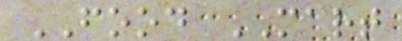FOOD MART
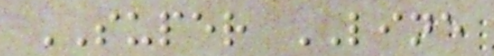SUPER LINE
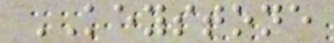KEYSTONE
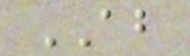AB
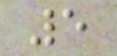5
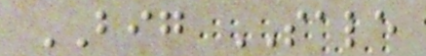BIG SALE
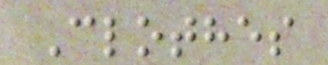Clothes
